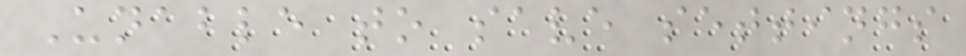Unable to save settings
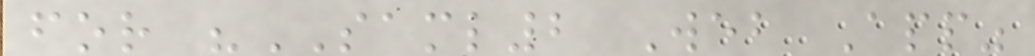for "SAML2 Web App"
